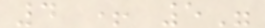4 + 5"
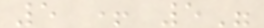5 + 5"
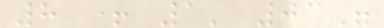8 + 1' 03"
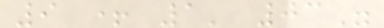9 + 1' 03"
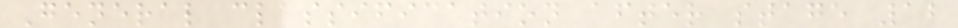General classification after stage 12
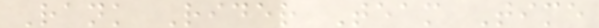Rank Rider Team Time
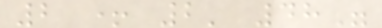2 + 2' 48"
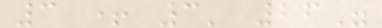3 + 3' 26"
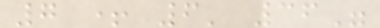7 + 6' 36"
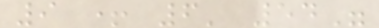9 + 6' 54"
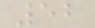52
